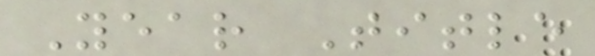Year Title
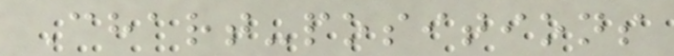Chart-positions
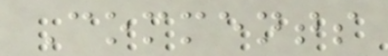Comments
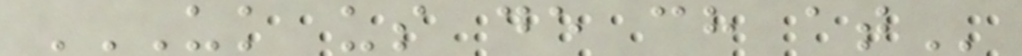UK US DE CH AT
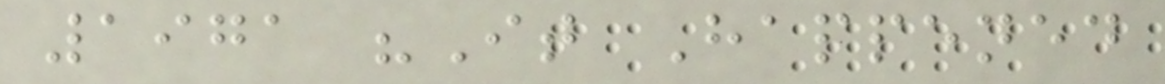1971 "It Happened
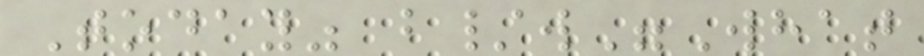Today" b/w"What
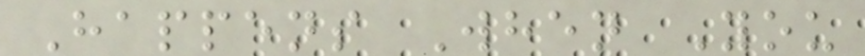Happens When You
